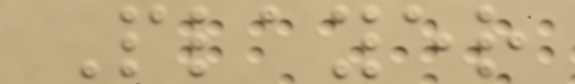Player
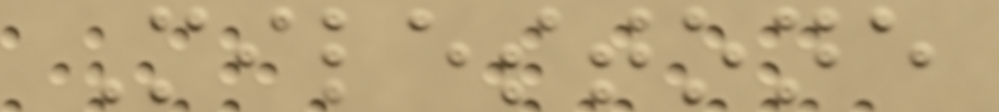Milestone
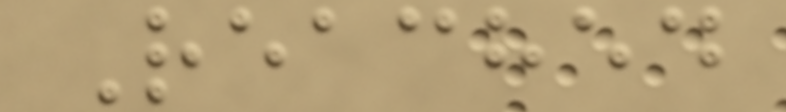Reached
